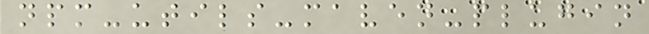npm-utils-maven-plugin
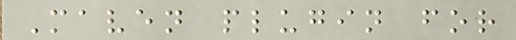Maven plugin for
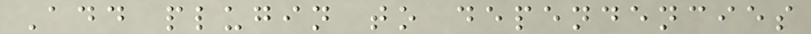Add plugin to dependencies
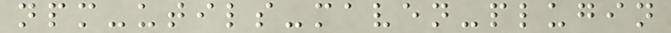npm-utils-maven-plugin
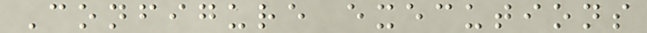Configure executions
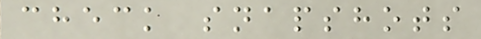check snapshots
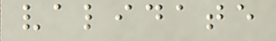validate
